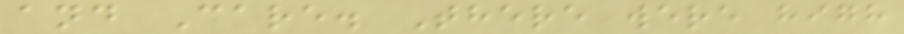and Care. There were high
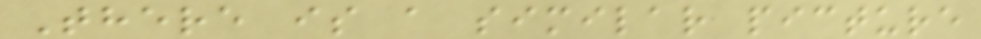There is a similar picture
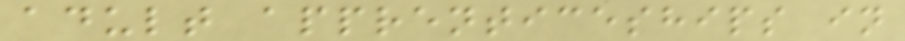adult apprenticeships in
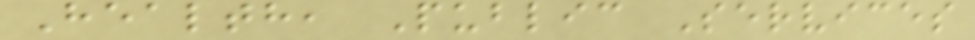Health, Public Services
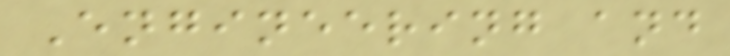Engineering and
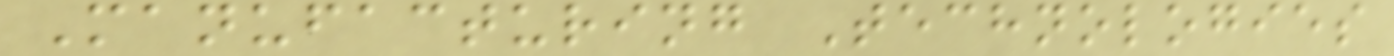Manufacturing Technologies
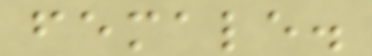female.
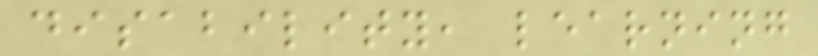disability, learning
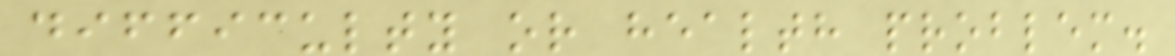difficulty or health problem.
